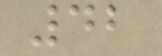42
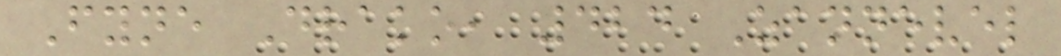Fyne Drako, 424 Zannevel
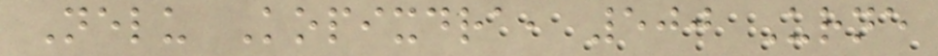Nelu Kopixdra, 500 Urne
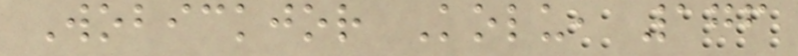Wobickjor Kolu, 176
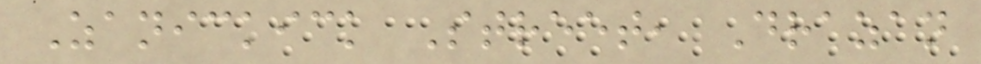Zanickick Street, Drazan
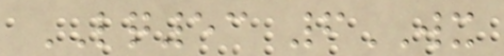LQ53 6WX
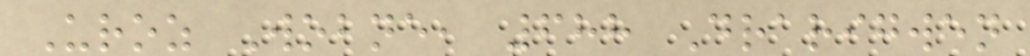Uroz Wobne, 688 Drarigwen
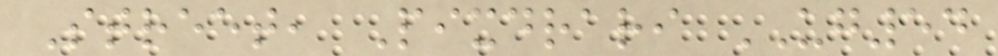Street, Pixdrari UG54
